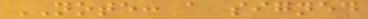NOTE: a signed
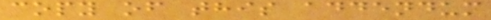copy of this addendum
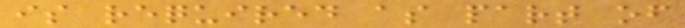is required as part of
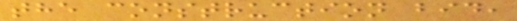the construction bid,
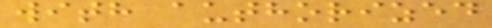with authorized
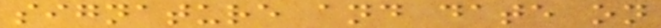signature and date on
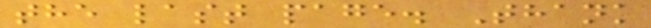the last page. Thank
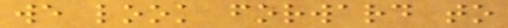we look forward to
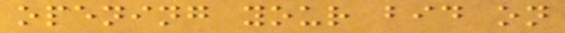opening your bid on
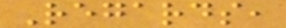Regards,
